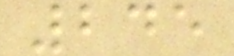245
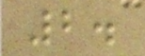2.
